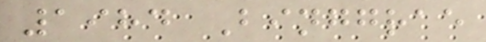1984 Binggrae
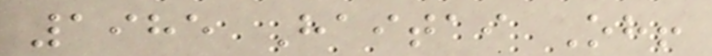1985 Haitai Oh!
